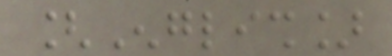[English]
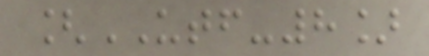[UTF-8]
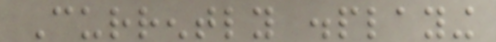Currently displaying
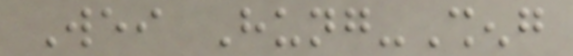Wei Hung-Sheng
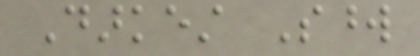Darkest Sword
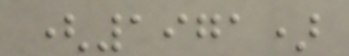(1971)
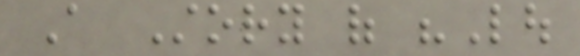A Story of "Lou
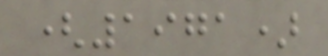(1971)
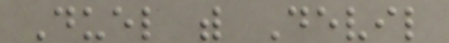Duel with Devil
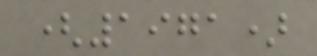(1971)
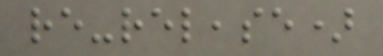re-release)
